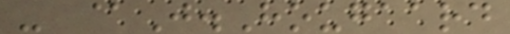- @J.Hougaard
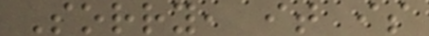Sorry, it is
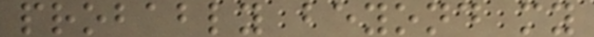probably beyond my
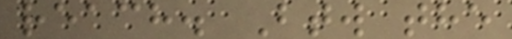reach. Btw the
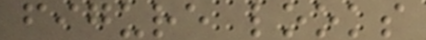figure looks
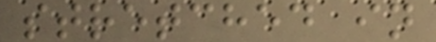stretched in
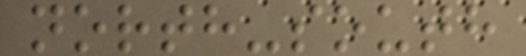north-south
